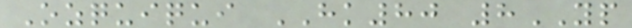Ozquiqui HK80 8YP
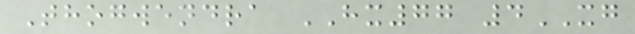Thogwendra HX77 4XG
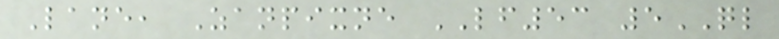Lane, Zanpixne LF53 5QL
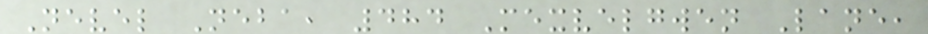Nevel Neba, 484 Mexvelgwen Lane,
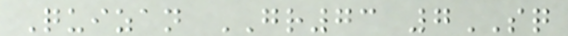Quizan GR73 7SQ
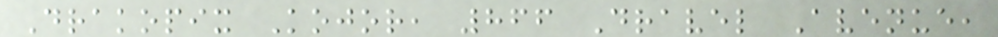Drakopix Kojor, 866 Dravel Avenue,
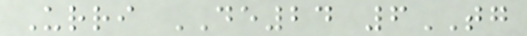Urri DE24 6TG
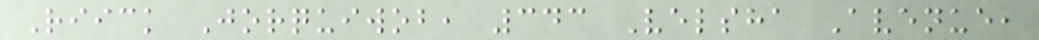Riick Jorquiwob, 343 Velsha Avenue,
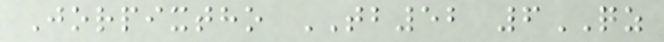Jorpixtho TB52 6QZ
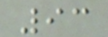93
